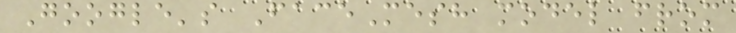Google's FaceMesh model from
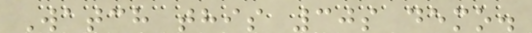Watch this 30s demo.
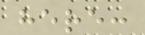here:
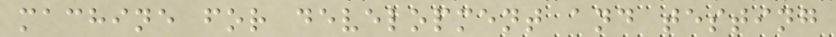machine for development and testing
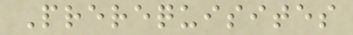Prerequisites
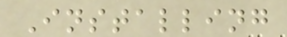Installing
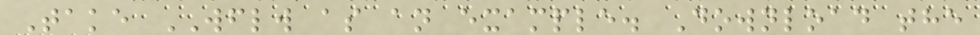Take WFLW as an example. Download the
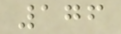176
